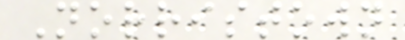Norristown
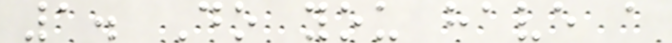1. Do you have a
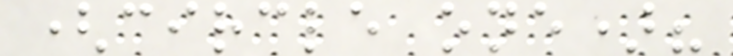(circle one)?
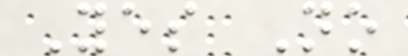Yes No
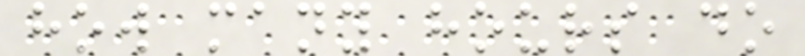how many hours do
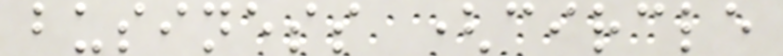business (circle
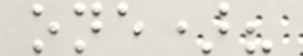one)?
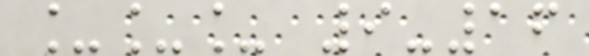___ 9-16
